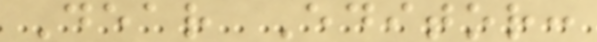Dear Editor:
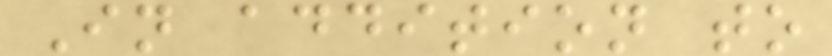In addition to
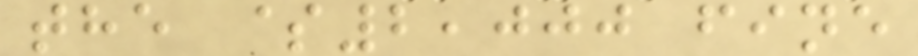the $2,000 fine
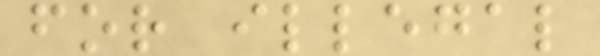for illegal
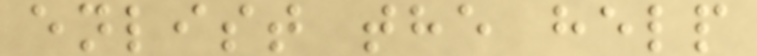enlist the help
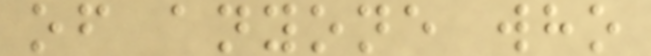of anyone who
